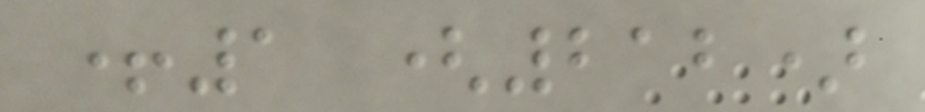+1 (212)
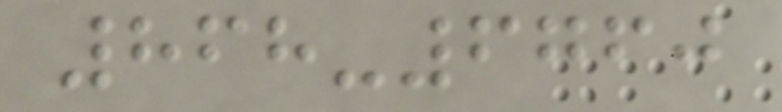868-6760
